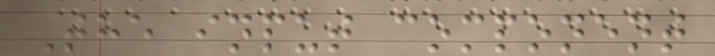The input component
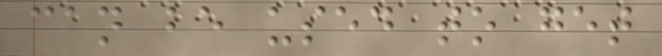can be used to get
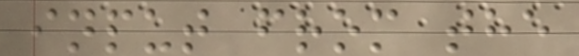input from the
